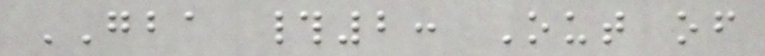GBA #2: Out of
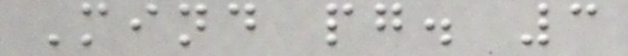Mind pg. 3
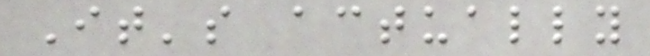It's actually
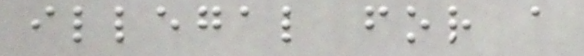illegal for a
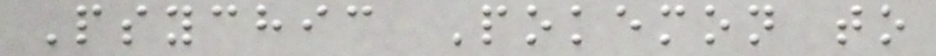Psychic Pokemon to
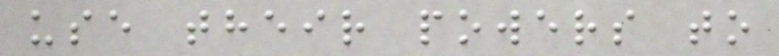use their powers to
